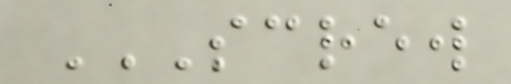SCREW
